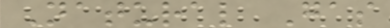Natural Gas
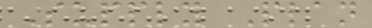Supply Plan
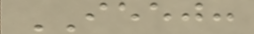IEEJ:
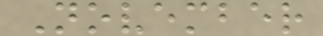November
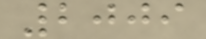2009
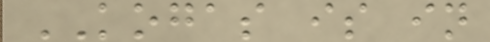KOGAS is in
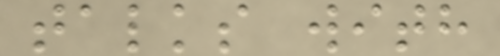talks with
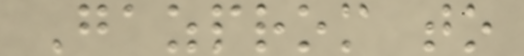Gazprom to
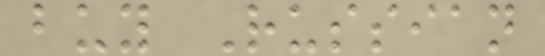buy Russian
